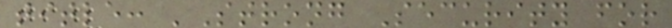title: 'Strong Security for
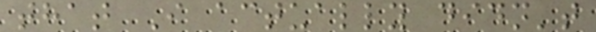that I actually didn't
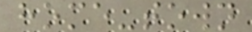home-town
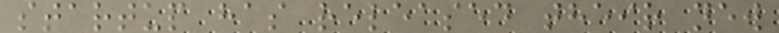startup has released their new
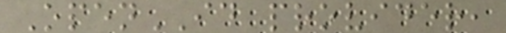OpenID provider,
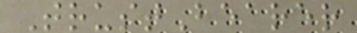TrustBearer
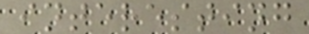interesting
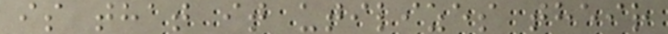is that it utilizes their
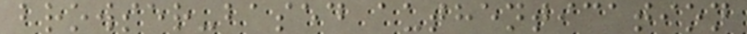browser-based authentication
